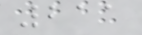211
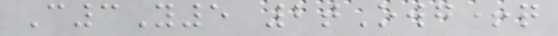C3Y5 2tOwg+q
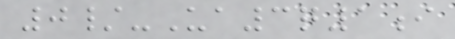0/-Ua3q1i
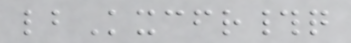lbKxcfr#q
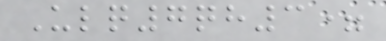Ulq7qh3=
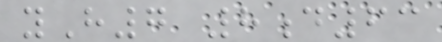yH7 8d63
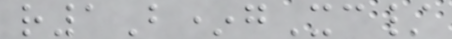r1B*gXc/
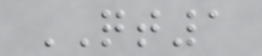QT1
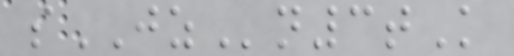sJZn3tK
